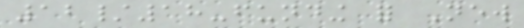12/18-funding for New
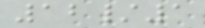12/1
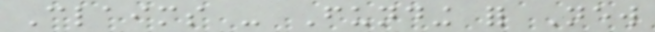Claims - Funding for New
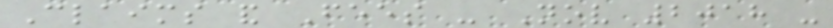Claims and Fees - Nov 2018 -
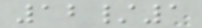12/1
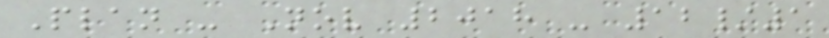Plan - Nov 2018 - 12/1
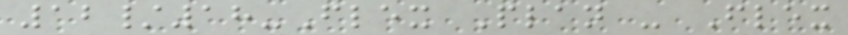12/18-Flex Plan - Flex
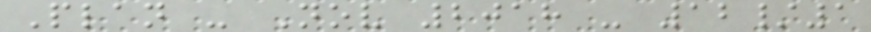Plan - Nov 2018 - 12/1
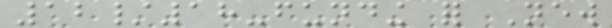12/18-funding for New
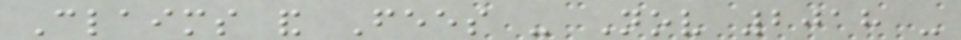Claims and Fees - Nov 2018 -
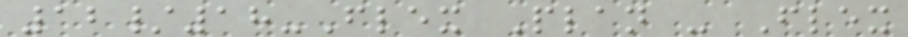12/18-Flex Plan - Flex
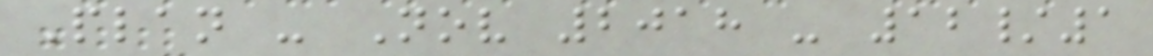Plan - Nov 2018 - 12/1
